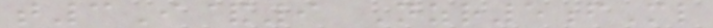t3I&9 Nzr5fMl
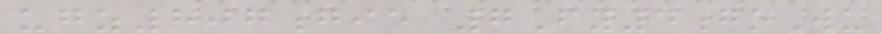ugz807gie 7Fy4goWu
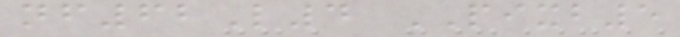nf62L4 PIXB5
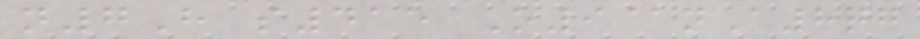n7H s415 O9@nA8qg
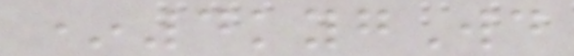*4kygWd
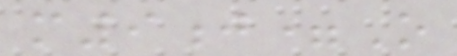m9j=O
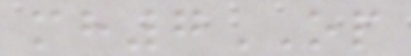mh7OP
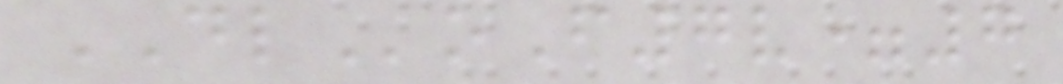DLoF7v=7
